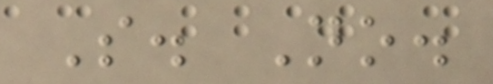S. No.
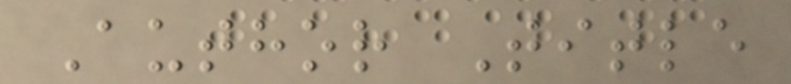Author Title
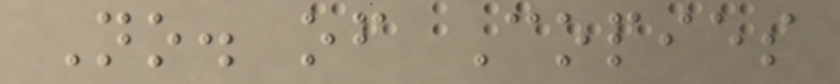No. of Copies
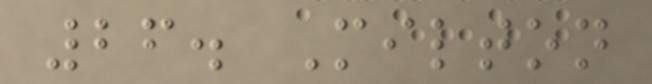26. Milton
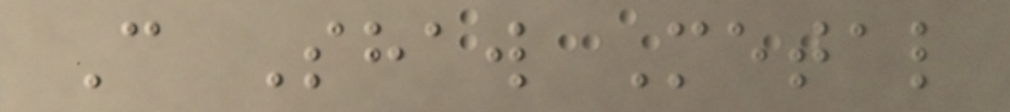C Shaw Metal
